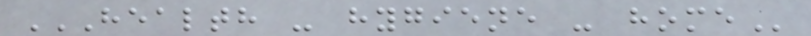HEALTH - HYGIENE - HOME
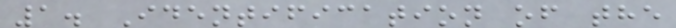1. Identification of the
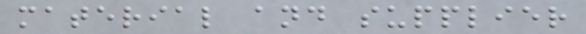material and supplier
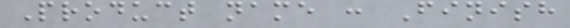Product name : Finish
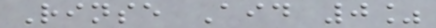Rinse Aid 0%
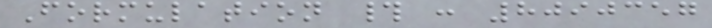Formulation # : 8090357
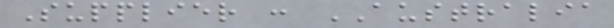Supplier : AUSTRALIA
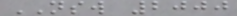NSW 2000
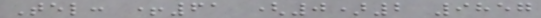Tel: +61 (0)2 9857
